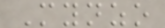Mynzo
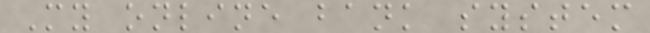My online bank system
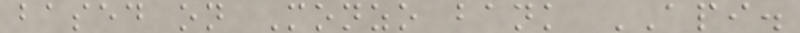based on Monzo bank API.
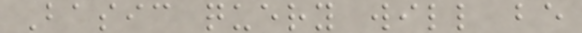Basic query will be
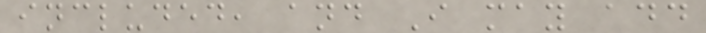included, and I may add
